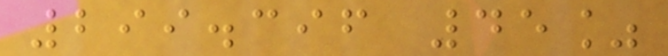299.396 45%
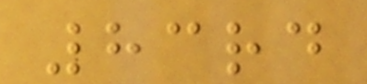83rd
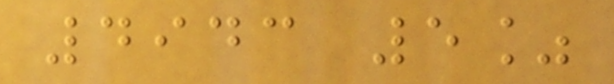4943 5%
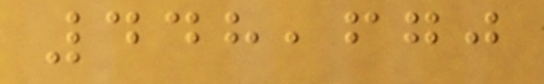448,670
